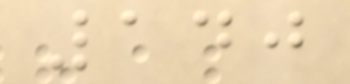140
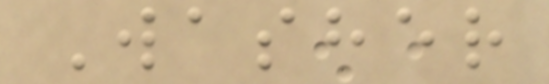Washer
